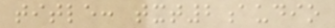title: txt2audio
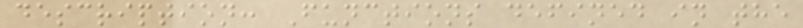description: Functions defined in the
